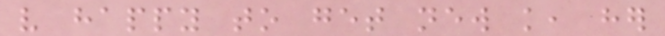very happy to get new knowledge, her
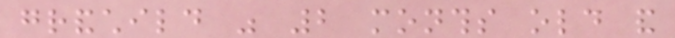grandchild was 2 months old and
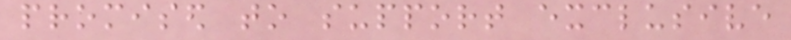promised to support exclusive
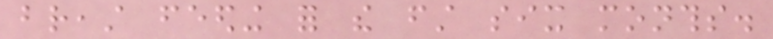breast feeding for the first six months.
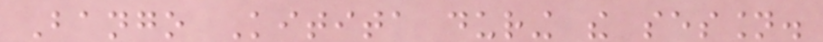Bango Kitita during the session.
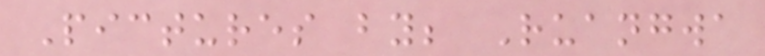Pictures by; Ruangwa
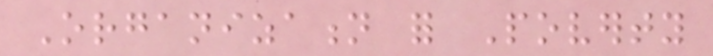Organization for Poverty
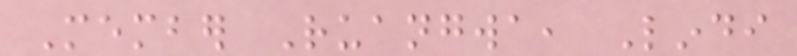Member Ruangwa, Lindi
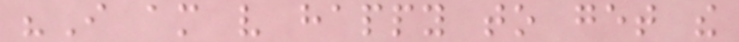"I am very happy to get the
